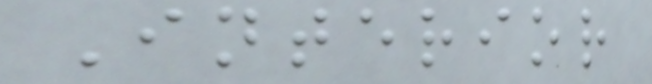Interior
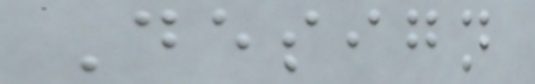Design
